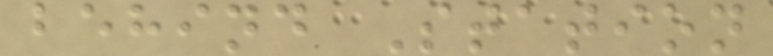behind Station
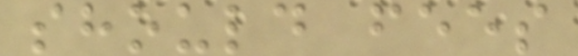should fees
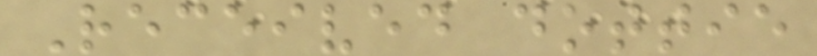Received dottie
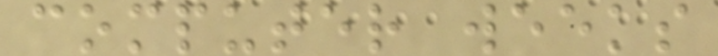computer weeks
